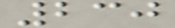230
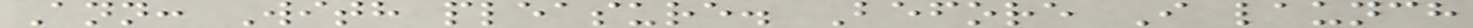Ann: With pleasure. Before I launch
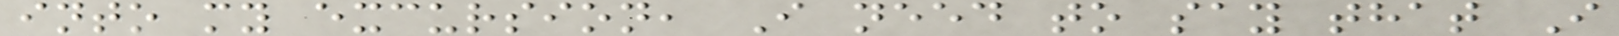into my excursion, I need to say that I
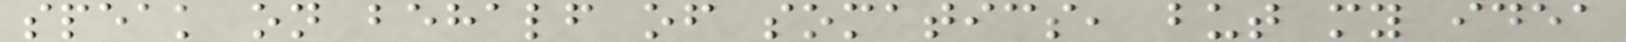speak on behalf of somatics, but my idea
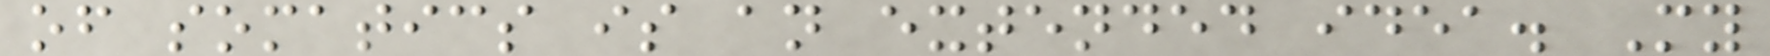of somatics is an extended idea. My
